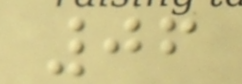06
